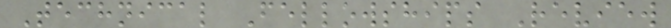Technical Fellowships Review
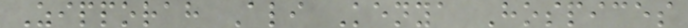Zipporah Ali Kenya Hospices
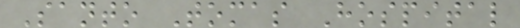Santo Tomas Hospital
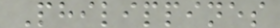Philippines
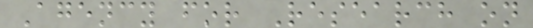Agency for Research on
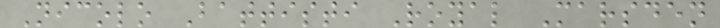Nicolo Battisti Royal Marsden
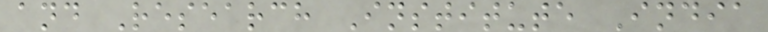and Research Institute India
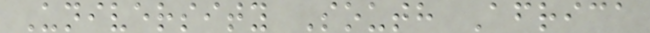University South Africa
